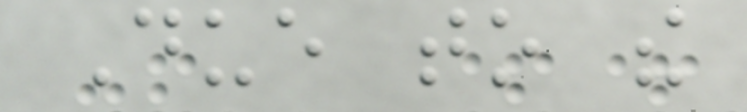Due to the
